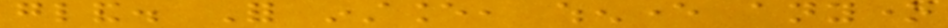gland. For instance, whenever anyone
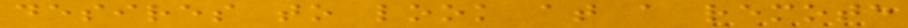desires to look at a remote
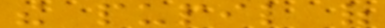the pupil of
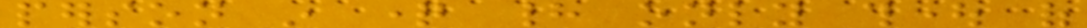person in question had only thought of
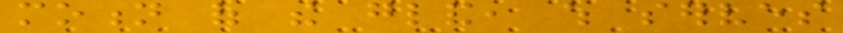motion of the gland, which serves
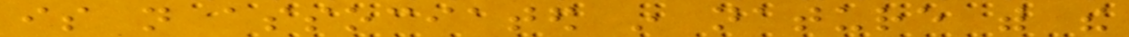is not associated in nature with the
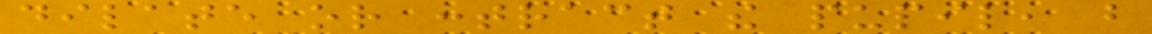dilate or contract the pupil, but
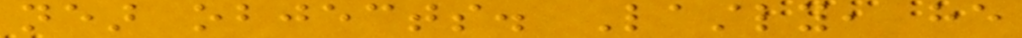near objects. Lastly, he
